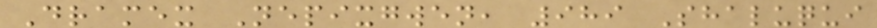Dramex Nepixgwen, 989 Shaluqui
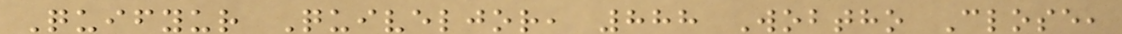Quifyur Quiveljor, 888 Wobtho Close,
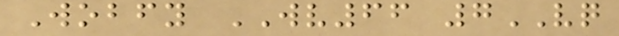Wobfy WV66 7VQ
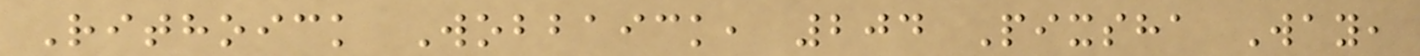Rithoick Wobbaick, 204 Pixsha Way,
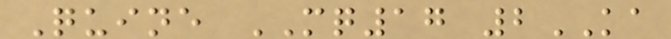Quine MQ17 2KA
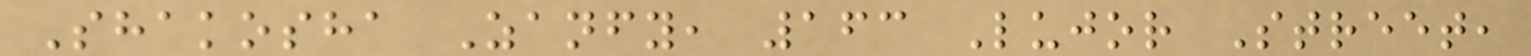Shakosha Zanfy, 163 Lujor Street,
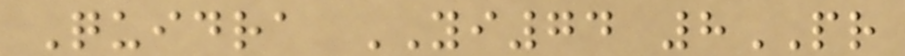Quidra YI74 8PR
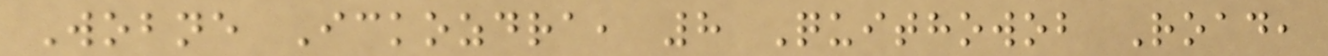Wobne Ickozdra, 8 Quithowob Road,
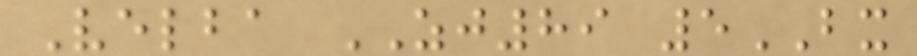Velba ZJ89 5BX
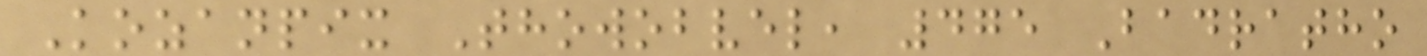Kozanpix Thowobvel, 475 Badratho
